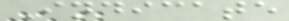Indicate
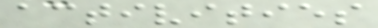activities
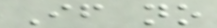If no
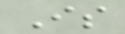Is
